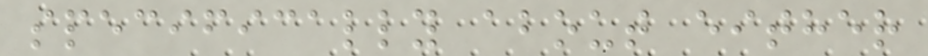specifically about either
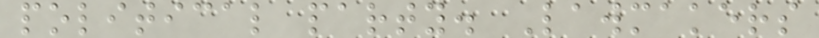political party. Lawmakers
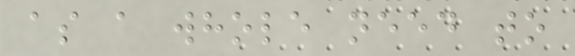as a whole need to
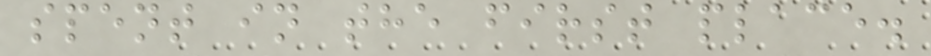spent in the first place.
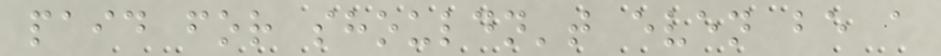paid for shouldn't even be a
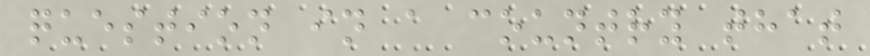question in a country that
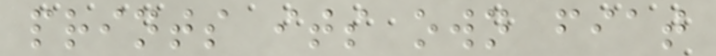prints its own fiat
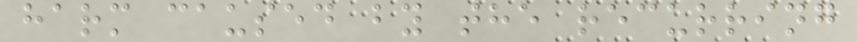harm caused by the recurring
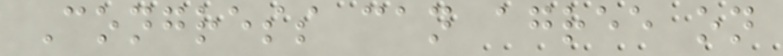Congress can agree on
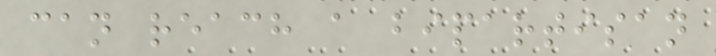can reach a bipartisan
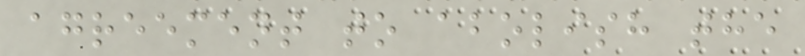agreement to abolish the
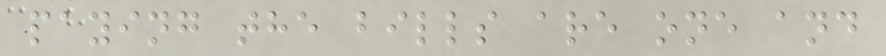paying the bills are one and
